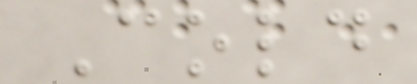Cold
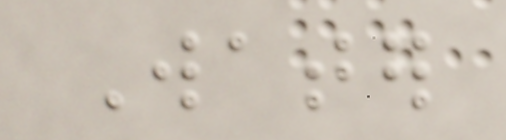Water
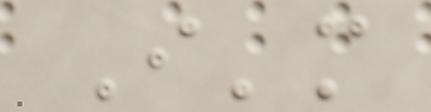I'm
